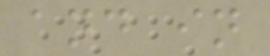and in
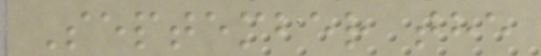September the
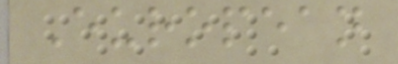European
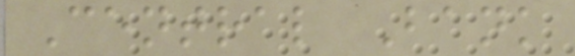Central Bank
